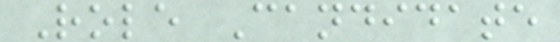Role Candidate
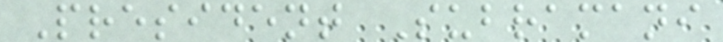President Subramani
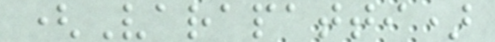(Varapatti)
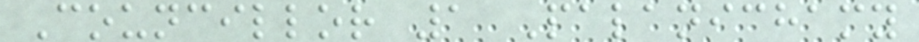Councillor 1 Palanichamy
